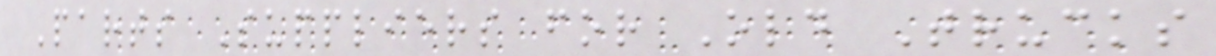Parts Suppliers for Old Trucks
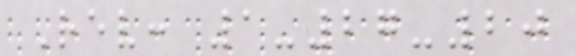Rev: 1-27-20
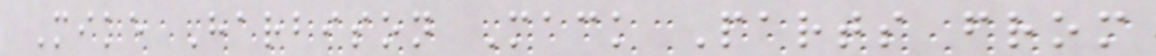Mike Harbison Mack Parts from
